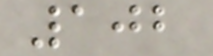102
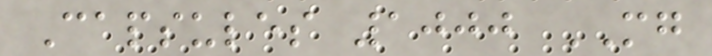Capsules 1000 MG
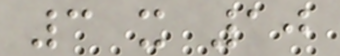3 x 10
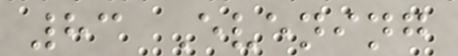83 Evening
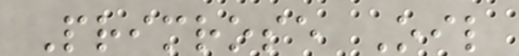Primrose Oil
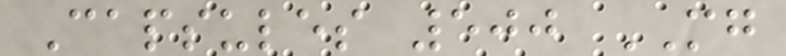Capsules 500 MG
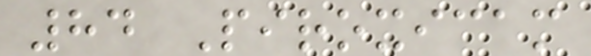84 Piroxicam
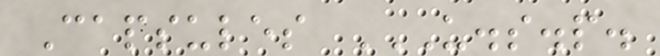Capsules U.S.P.
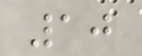10
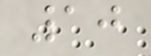10
